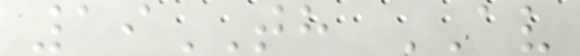19TH AV
